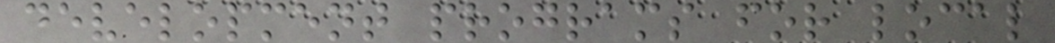development programs for local
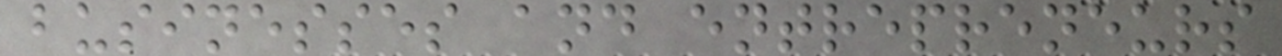businesses and entrepreneurs
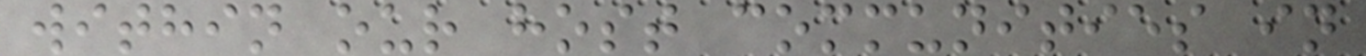within our host communities in
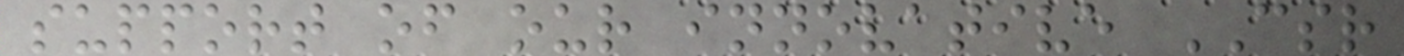support of our innovative CSR
